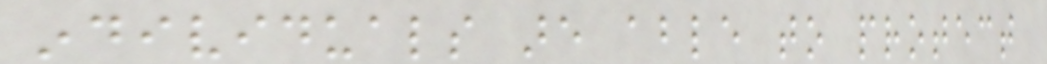individuals are able to protect
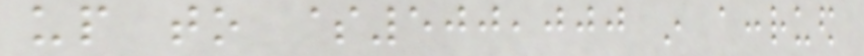up to $500,000 in accrued
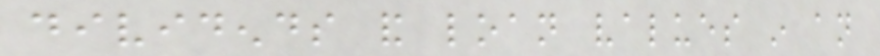dividends and loan values in an
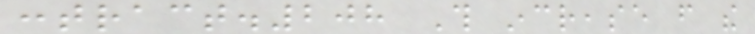contract.208 This increase from the
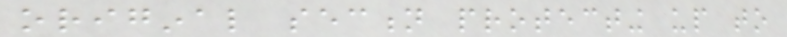original section protecting up to
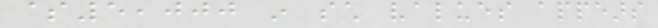$5,000 in such values appears
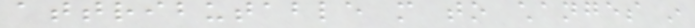attributable more to changes in
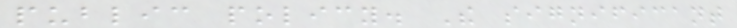public policy. The significant
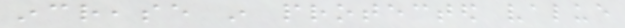increase in protected value
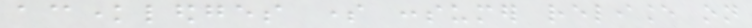acknowledges some consumer reliance on
